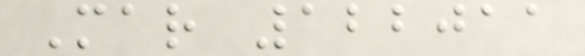Mar 122011
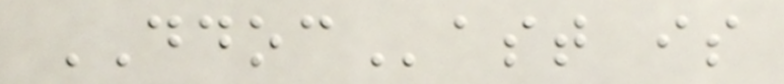DDOCast is
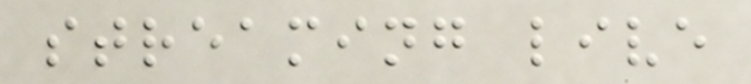streaming live
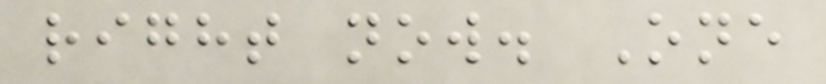right now. One
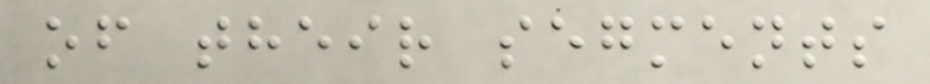of their segments
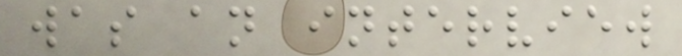was an interview
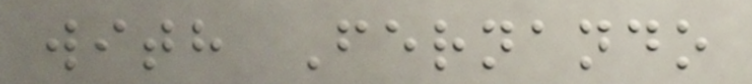with Fernando
